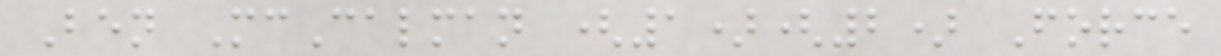Ben McCalman (1)(2) Force
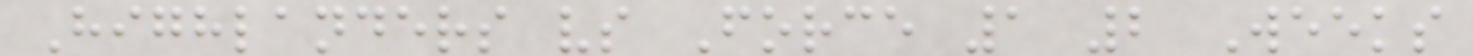Highlanders vs Force 1 2 Weeks
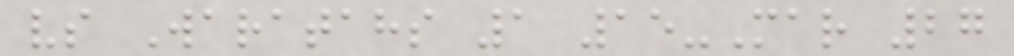vs Waratahs 1 15-Mar 27
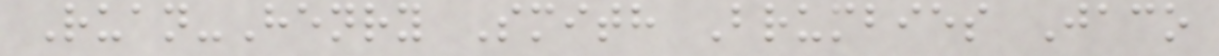Ruan-Henry Smith Brumbies Jaco
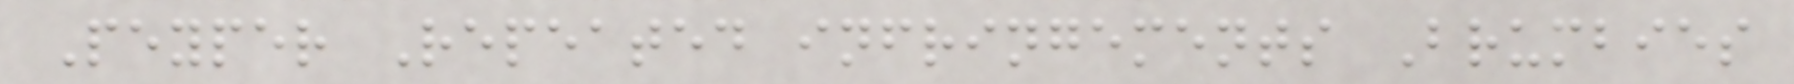Peyper Repeated infringements Brumbies
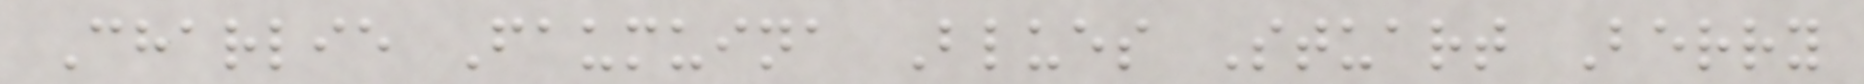Charlie Faumuina Blues Stuart Berry
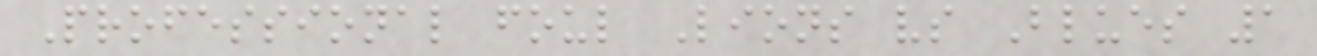Professional foul Lions vs Blues 1
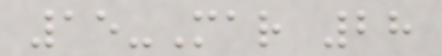15-Mar 28
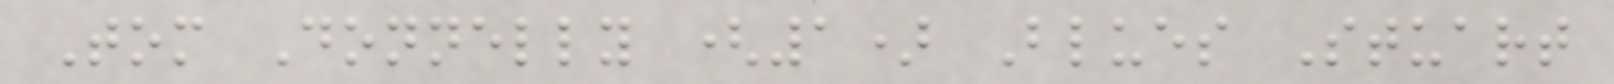Tom Donnelly (1) Blues Stuart
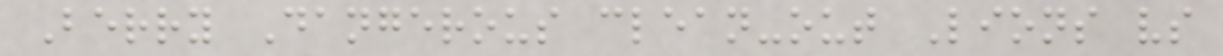Berry Dangerous clean-out Lions vs
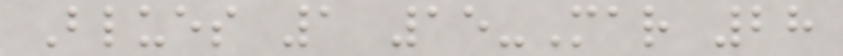Blues 1 15-Mar 28
